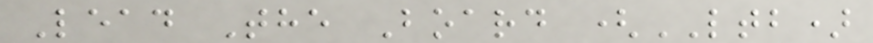Lead The Board (LTB)
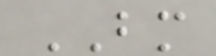BM
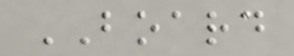BOARD
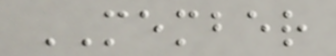MEMBER
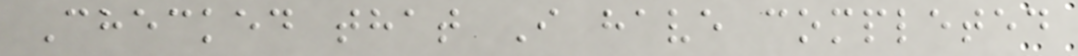Checked that I have completed
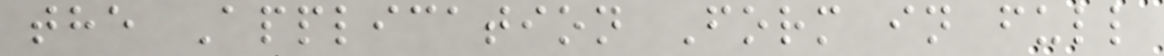the Application Form in full
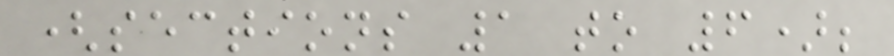(sections 1 to 6);
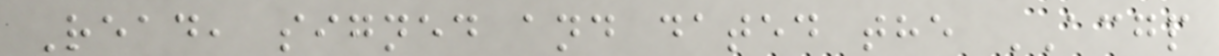Read, signed and dated the ACGP
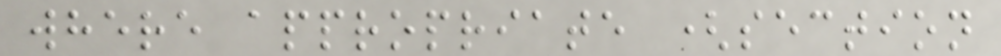where appropriate (section
